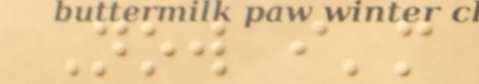Now i'm
